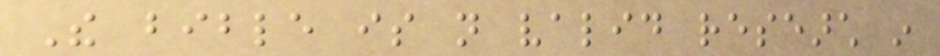The bible is not valid research in
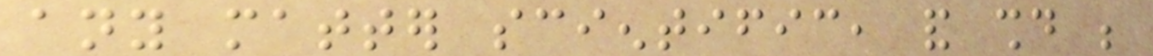any matter scientific, and should be
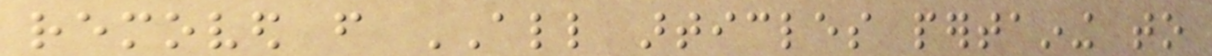removed from ALL articles pertaining to
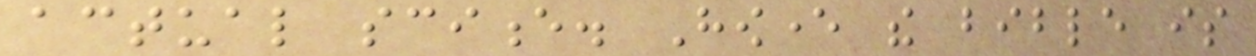actual science. However the bible is
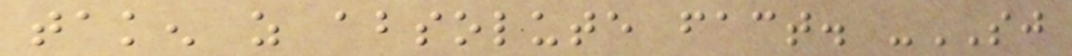taken as absolute fact. -SJ
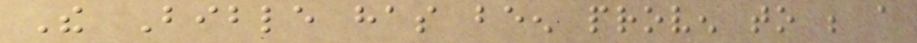The Bible has been proven to be a
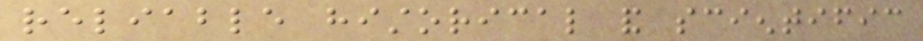reliable historical and scientific
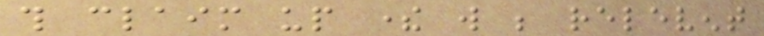this claim up there will be relevent
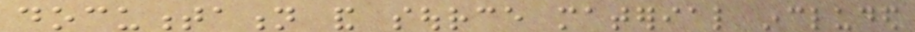documentation and source material included
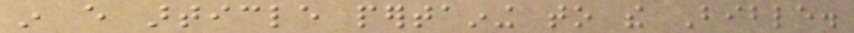in every article pertaining to the Bible.
